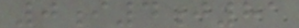0i4j81
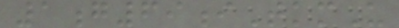1g69iTkmU
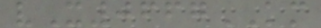vX0667KM
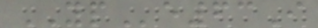YPe63I
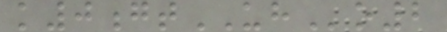k0gtUHo2
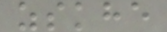zskhe
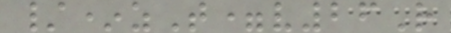/*zT=v26R
